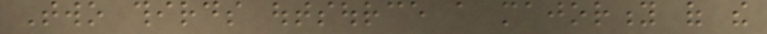Two thirds outsource a majority of the
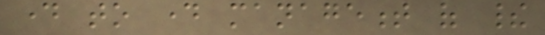day to day management of their
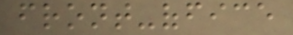front-office
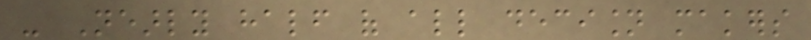- Nearly half of all decision makers
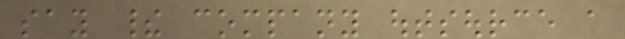say their company outsource a
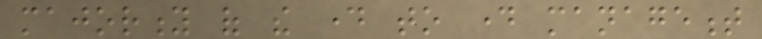majority of the day to day management
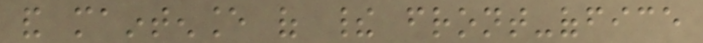and maintenance of their front-office
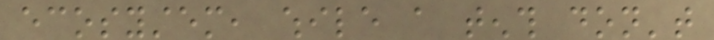ecosystem, while a tenth don't
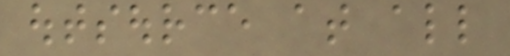outsource at all
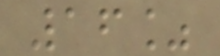16%
